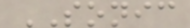SONIC
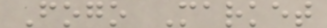Fogo Market
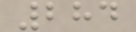284
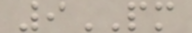9PM
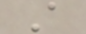A
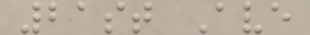21st Ave
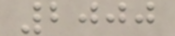2000
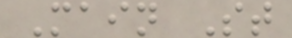Main St
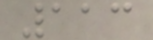113
